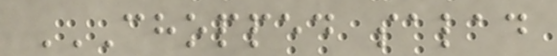CHOPPED SALAD
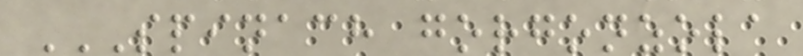SPINACH GORGONZOLA
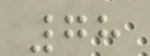78
